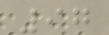97
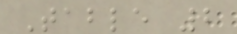Table 2
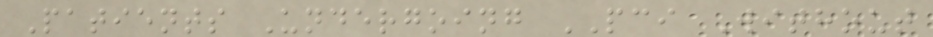Patients Undergoing PCI Without
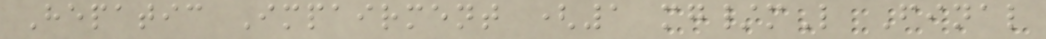Hepatic Impairment (1 mg/mL Final
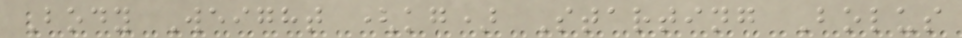Body Weight (kg) Starting Bolus
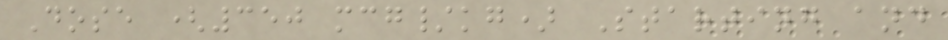Dose (350 mcg/kg) Starting and
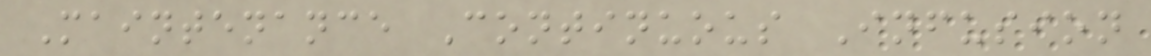Maintenance Continuous Infusion
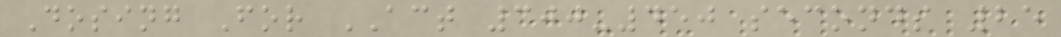Dosing For ACT 300-450 seconds 25
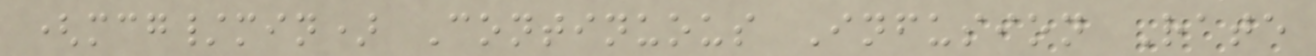(mcg/min) Continuous Infusion Rate
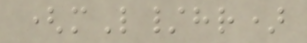(mL/hr)
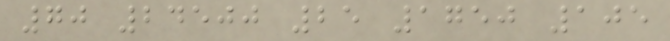70 24500 25 1750 105
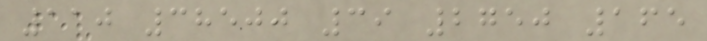110 38500 39 2750 165
